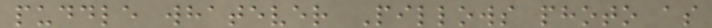puddle whatever Pillows photo as
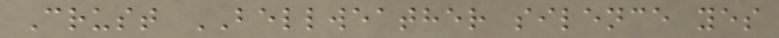Crust BELLWEATHER silence yes
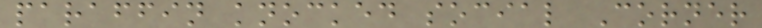paraffin knocked social Corner
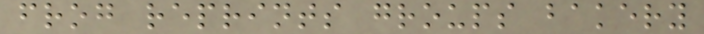frog reprints groups bakery
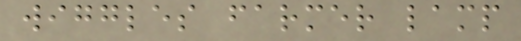wiggles farmer lamp
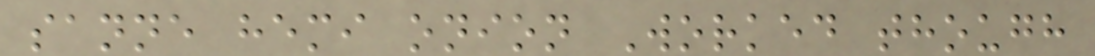sanne hemi onion Worked though
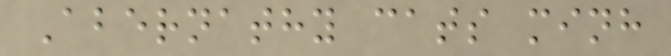Abernathy cats minh
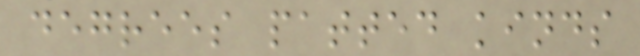degrees patted kinds
